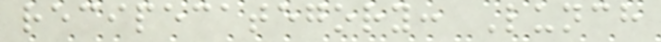recipecategory: Lunch
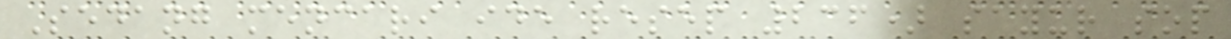Sedang mencari ide resep 236) sayur sop
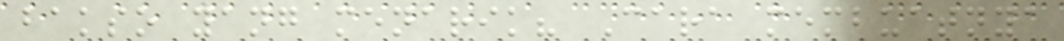bakso yang menarik? Cara membuatnya
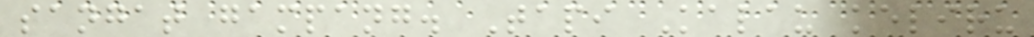sangat gampang. Tapi Kalau keliru
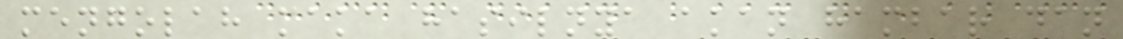mengolah maka hasilnya akan hambar dan
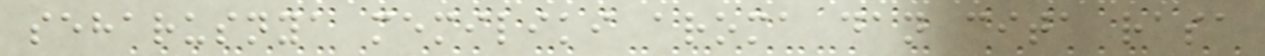seharusnya memiliki aroma dan cita rasa
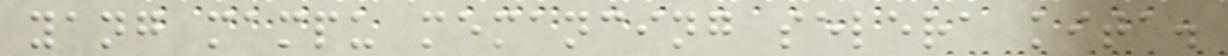yang mampu memancing selera kita.
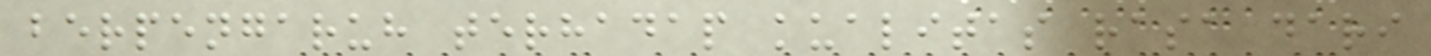berpengaruh terhadap kualitas rasa dari
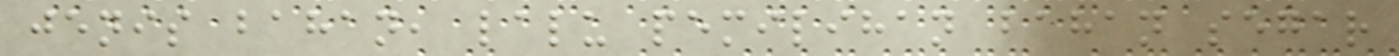jenis bahan, lalu pemilihan bahan segar
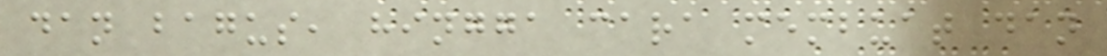dan bagus, hingga cara membuat dan
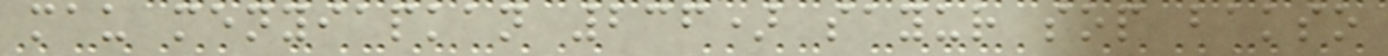mau menyiapkan 236) sayur sop bakso
